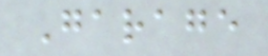Garage
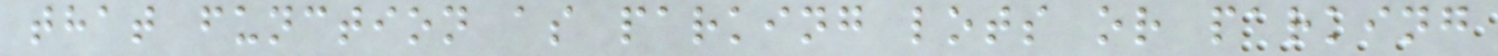that function as parking lots or parking
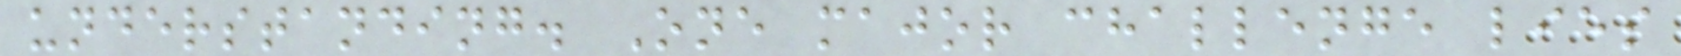understanding. One major challenge lies
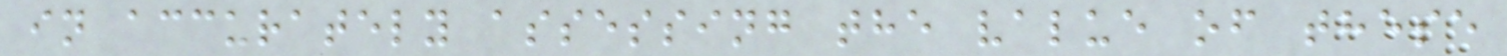in accurately assessing the value of these
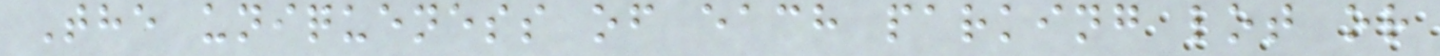The uniqueness of each parking lot or
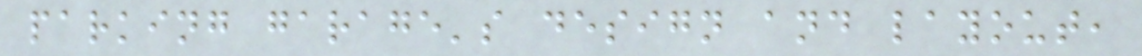parking garage's design and layout,
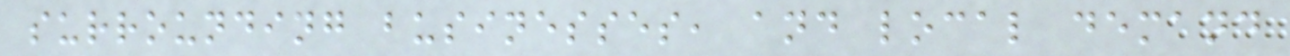surrounding businesses, and local demand
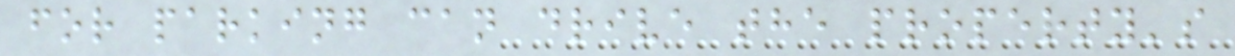for parking can drive the property's
